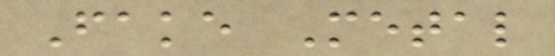Fake Metal
